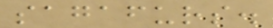sagafurs.
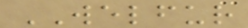WELFUR
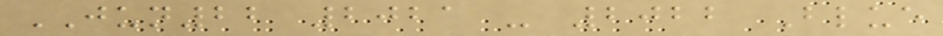JUN22 2021 - 2022 Blue
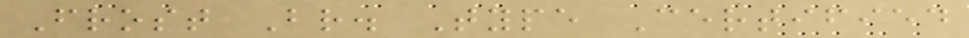Frost Br. Type Certified
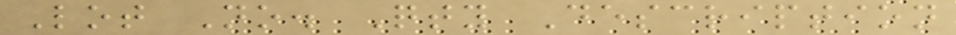Lot No. Qty Description
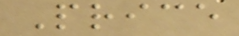Price
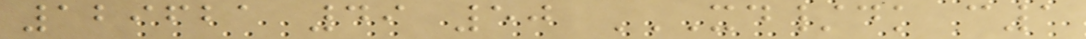129621 49 50 XD/DK C1
